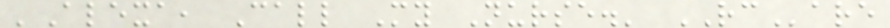'Alexa, Call My Nurse.' RCare
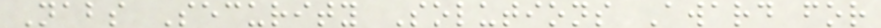Nabs Security Solutions Award for
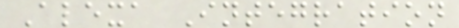Alexa Integration
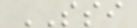SSI
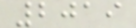2019
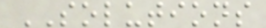SOLUTIONS
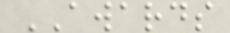AWARDS
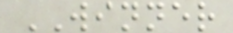WINNER
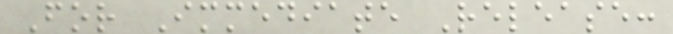For Immediate Release:
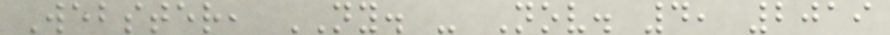Webster, NY. - Nov. 4, 2019
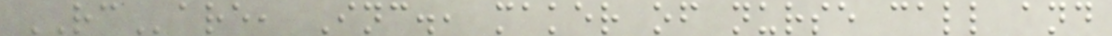RCare, Inc., maker of nurse call and
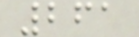261
